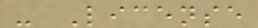- License
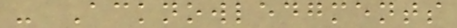- Acknowledgments
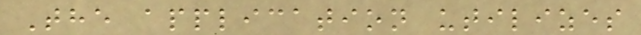The application utilizes
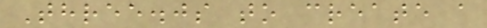Three.js to create a
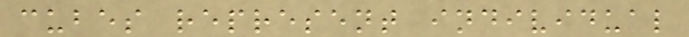cubes represent individual
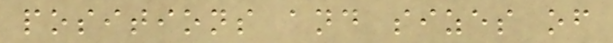positions and sizes of
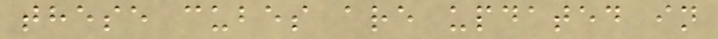these cubes are updated in
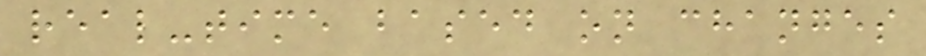real-time based on changes
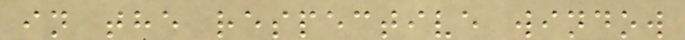in the respective window
